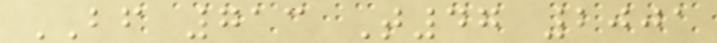BF 713 T47 2001
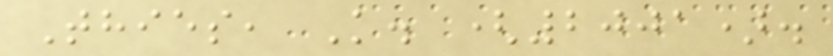Thies, K. (2001).
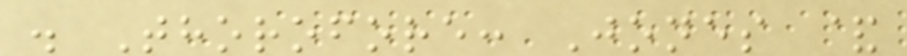. Thorofore: Jones &
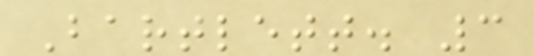Bartlett. 3
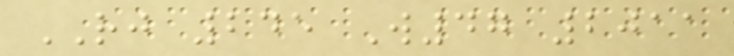RJ 245 W47 2011
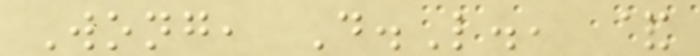Wong, D.L., &
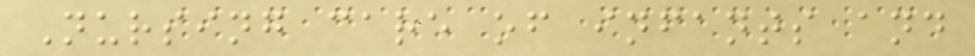Nursing care of infants and
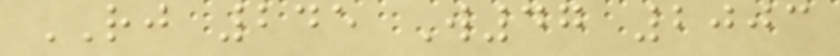RJ 245 W47 2003
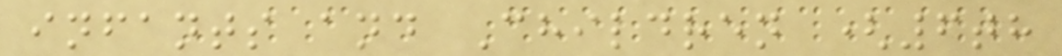infants and Children (6th
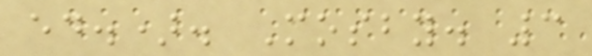ed.). Mosby. 3
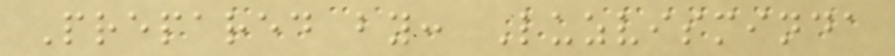Prepared by: Luzvisminda
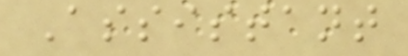Assistant
